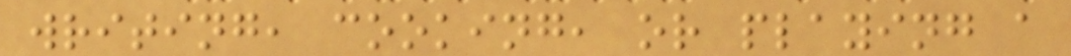writing, cooking, or playing a
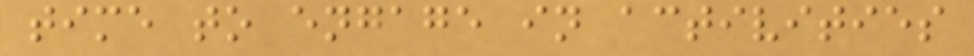time to engage in activities
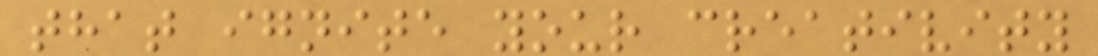that ignite your creativity
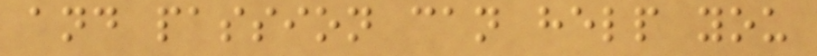and passion can help you
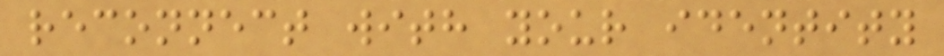reconnect with your identity
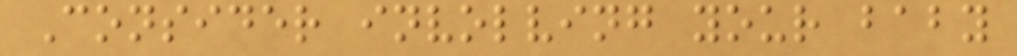Consider involving your baby
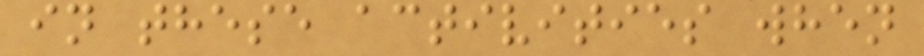in these activities when
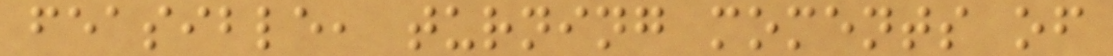feasible, turning moments of
